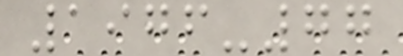1976-77
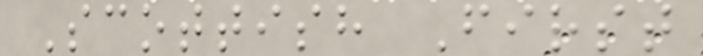Scottish First
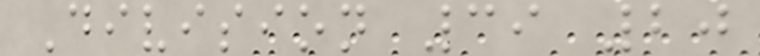Division 39 20
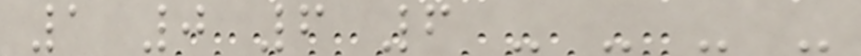1 0 6 6 - - - -
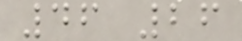46 26
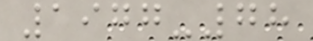1977-78
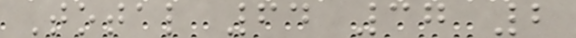Total 64 37 2
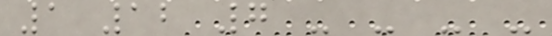1 12 7 - - - -
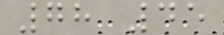78 45
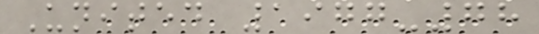United 1977-78
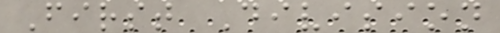First Division
